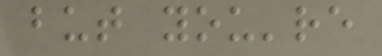but you're
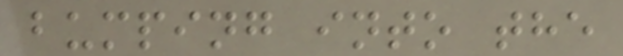bumping into the
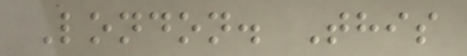London. This
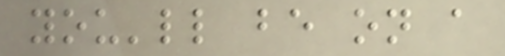you'll be on a
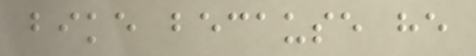bike because he
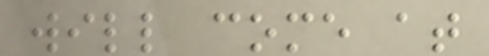will come at
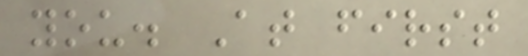you. At first
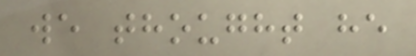we thought he
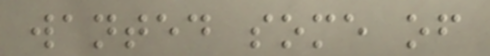wanted some of
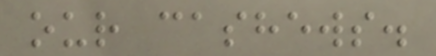our cashews.
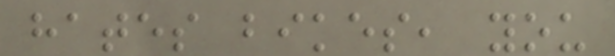hates bikes, you
